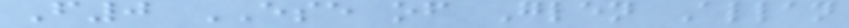F0 ESE of Glen Allan
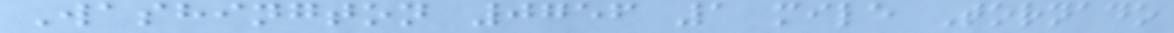Washington 0756 1 mile Tornado
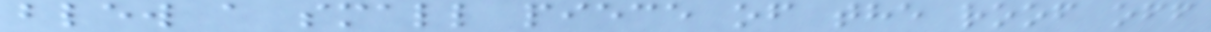blew a small piece of the roof off
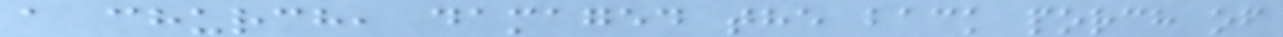a church, damaged the back porch of
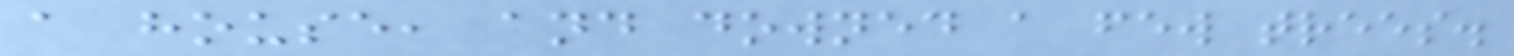a house, and downed a few trees.
